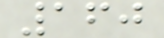160
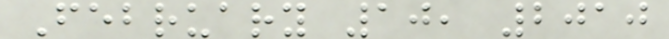February 10, 2010
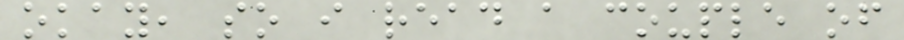okay, so i read a couple of
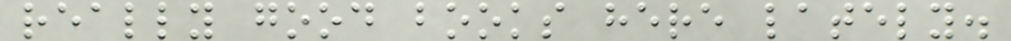really good books here lately.
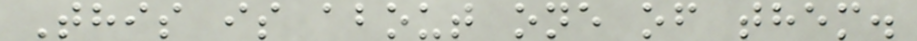This is about one of them.
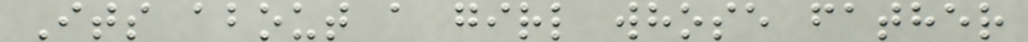Its about a girl whose father
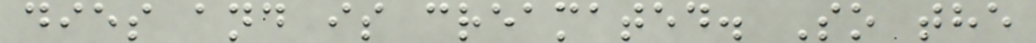dies and is creamated. So the
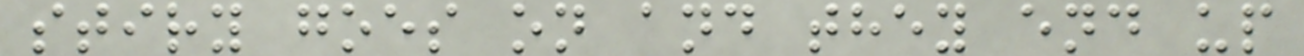stiry goes on and they end up
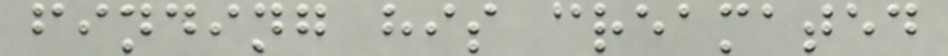finding his creamated
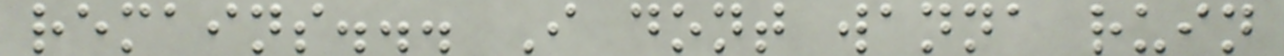remains... I dont wanna ruin
